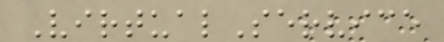VirtualService
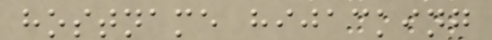hostname hijacking
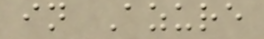in Azure
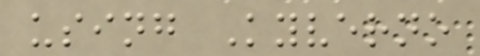using Kyverno
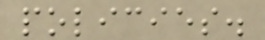policies.
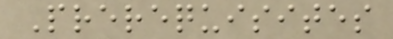Prerequisites
